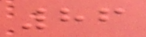86
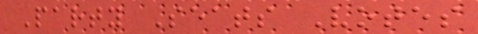Party Seats Votes
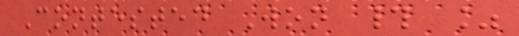Contested Won # %
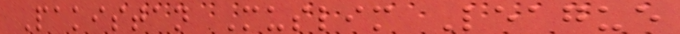Pakistan Muslim League
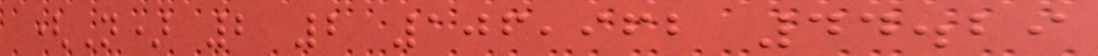(N) 2 2 106,962 44.29
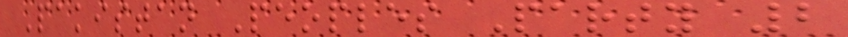Pakistan Peoples Party 2
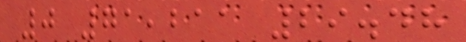0 71,211 29.48
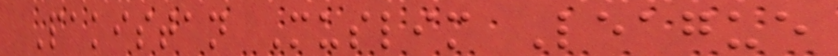Pakistan Muslim League
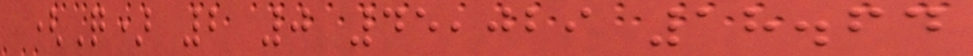(Q) 2 0 45,029 18.64
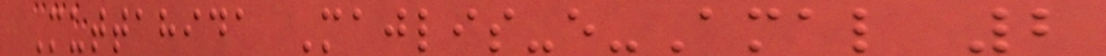Muttahida Majlis-e-Amal 2
